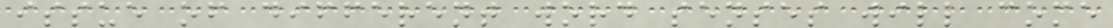issue of different word senses will come
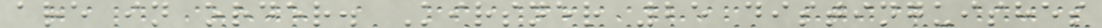are in order. Kirsner 25 distinguishes
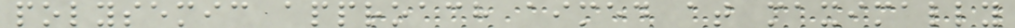polysemic approach aimed at maximally
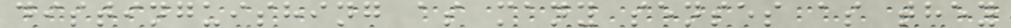distinguishing as many senses as they
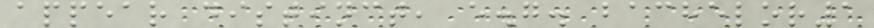appear distinct, e.g. bachelor1
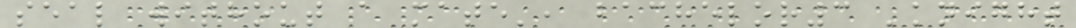seal without a mate', bachelor3 'knight
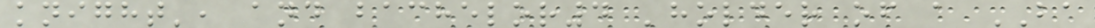knight', and bachelor4 'holder of a BA
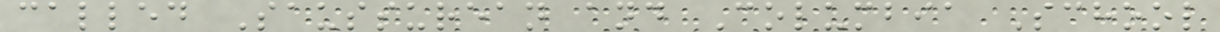called Saussurean and Columbia School
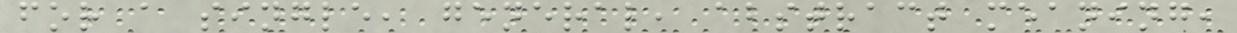for a single, general, abstract meaning,
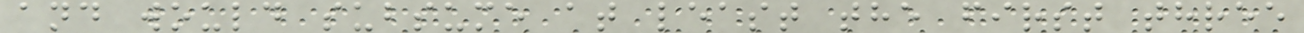and would subsume at least the first three
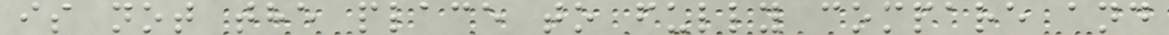is not the place to fully compare and
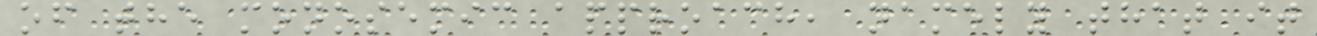of the monosemic approach, namely that it
